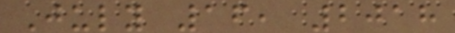July 16, 2018
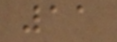11
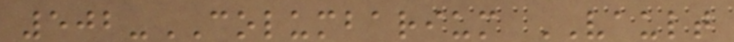502-COLUMBARIUM VAULT
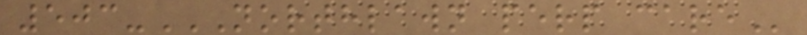503-NORTHLAWN PERP CARE
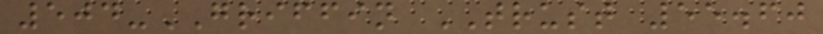504-GRIFFIN TRUST 55.60
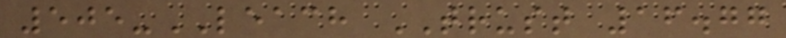505-LEACH TRUST 16.77
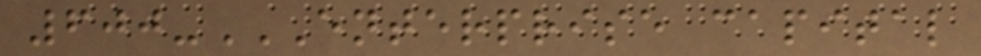600-ENTERPRISE CAPITAL
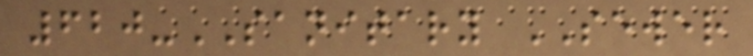620-SANITARY SEWER
